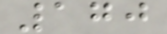170
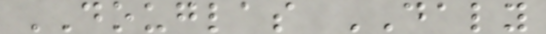DOUGLAS DALY
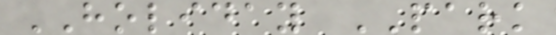HOLIDAY PARK
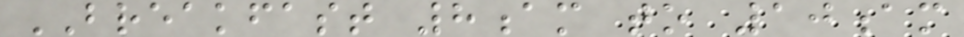BREAKFAST 8am to 10am
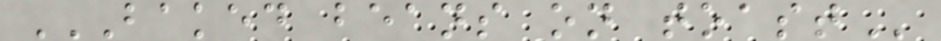BAKED BEANS ON TOAST
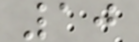10
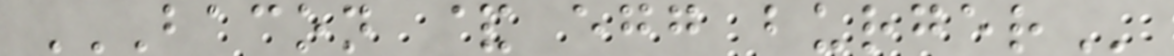BACON & EGG BURGER
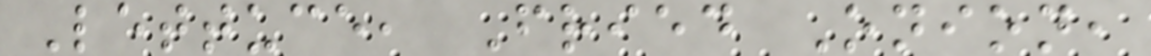Lettuce, Fried Onion,
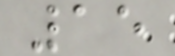15
